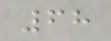68
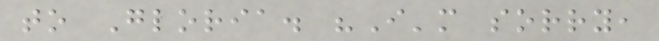to Gloria. "I'm sorry,
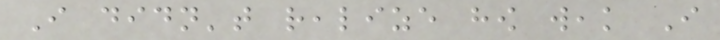I didn't realize how weak I
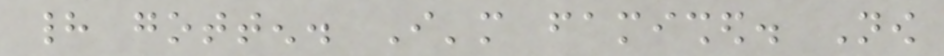had gotten. I'm famished. Now
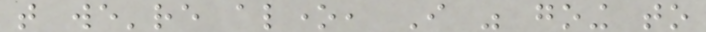that we're alone, I was going to
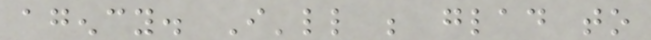agency. I'll be glad to
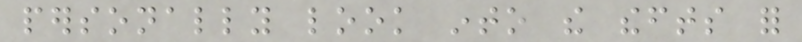personally look into the thefts for
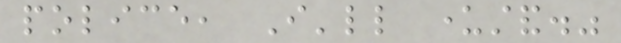police, I'll understand."
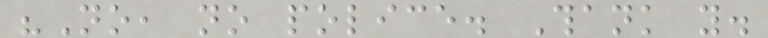"No, no police. Thank you.
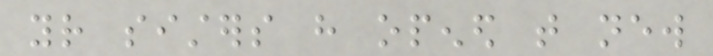your sisters have opened that new
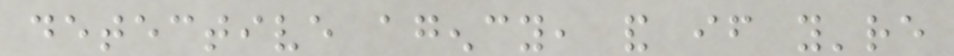detective agency, and if you're
